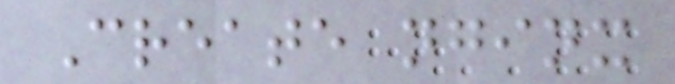Create nginx
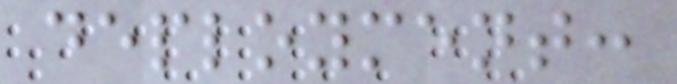deployment:
